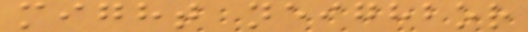might neighbor
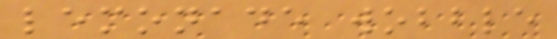lemonade wobble
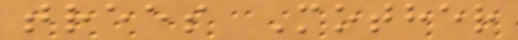trees Mother
